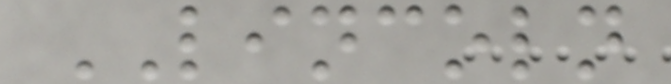LINCOLN
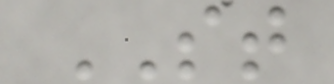ST
